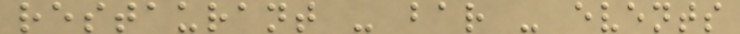restaurant - bar - events
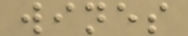wines
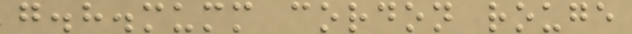g.h.mumm cordon rouge
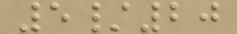5/20
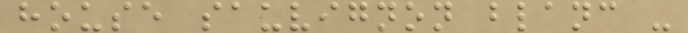house sauvignon blanc -
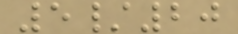5/20
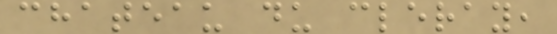chateau du cleray,
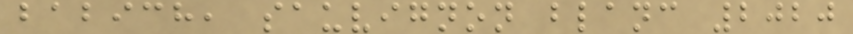babich, sauvignon blanc 2020
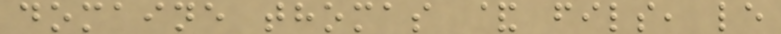domaine thomas & fils, le
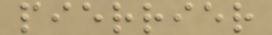pierrier
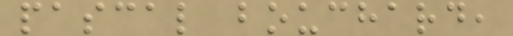pascal bouchard,
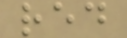red
